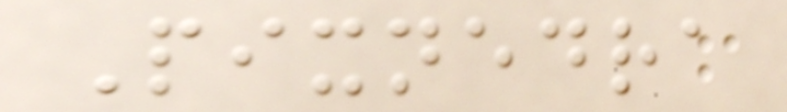Pixnedra
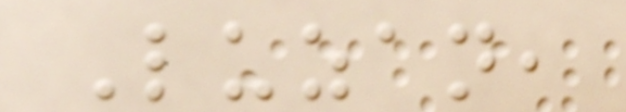Luzan,
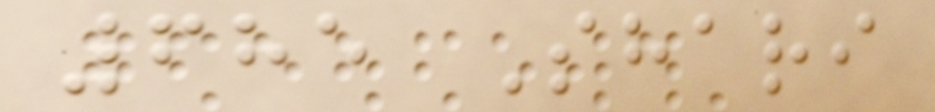685 Shari
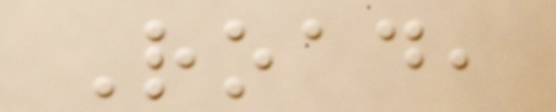Road,
